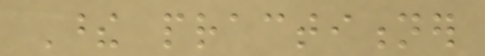These practitioner
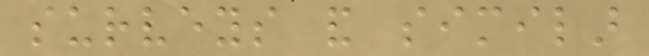surveys and similar
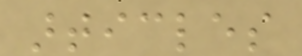articles
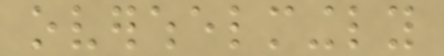overwhelmingly
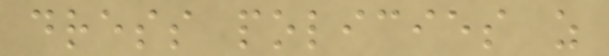dress policies as
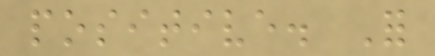positive. For
